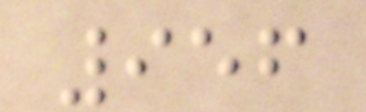956
